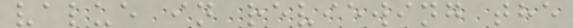value in reviewing the
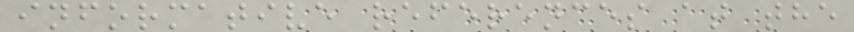informative references at the
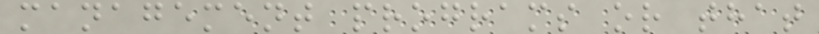management programs or that
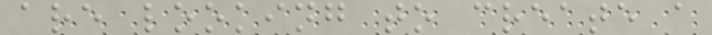are looking to create a
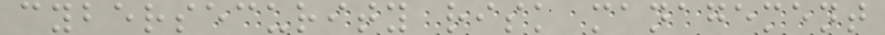cybersecurity risk management
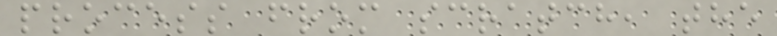process from scratch, the
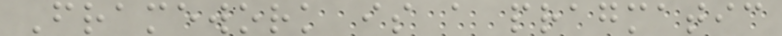Framework is a pragmatic
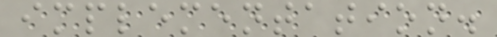implementation.
